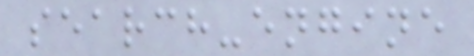search-engine
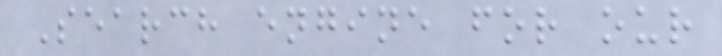Search engine for our
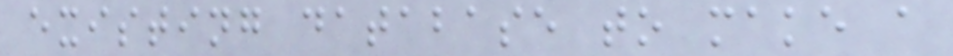existing database to make a
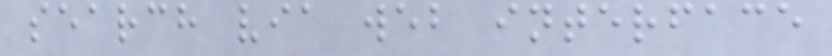search via web interface
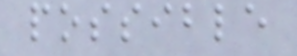possible
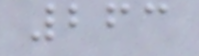263
